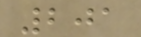201
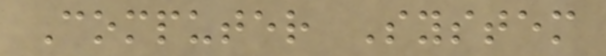Computer System
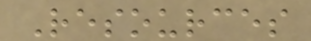Resources
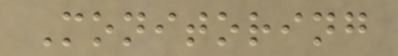Monitoring
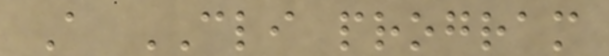A CLI program
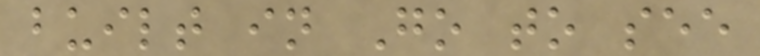built in Go to see
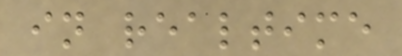in realtime
